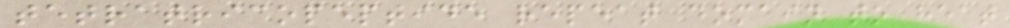tetratricopeptide repeat domain to heat
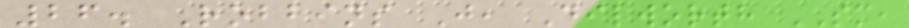26. Robbins J, Dilworth SM,
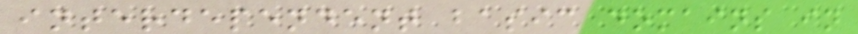interdependent basic domains in
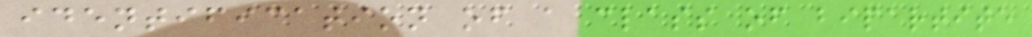identification of a class of bipartite
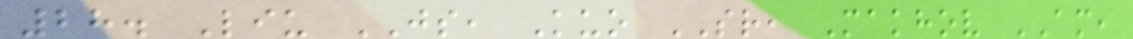28. Liu JS, Kuo SR, Makhov AM,
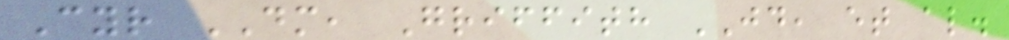Cyr DM, Griffith JD, et al.
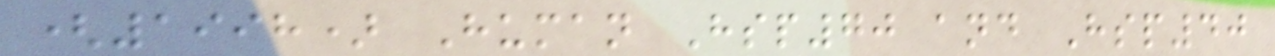(1998) Human Hsp70 and Hsp40
